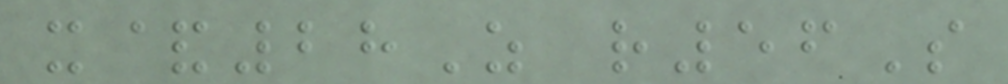x&28Z r56S
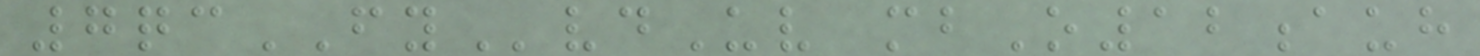7qcFYvdUv mbO12auh
